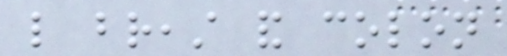like breast and colon
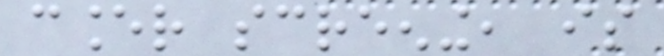cancer screening, is
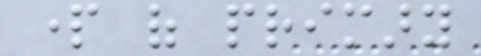part of primary
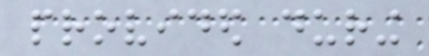provided during
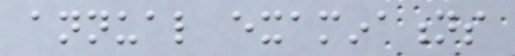annual examinations
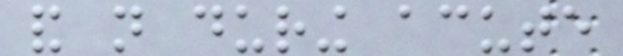and not during acute
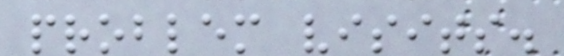problem visits.
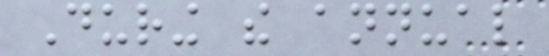During the annual
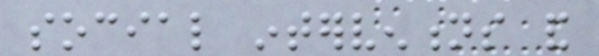social interventions and
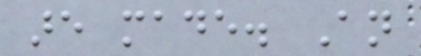are made. An
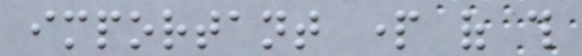important part of this
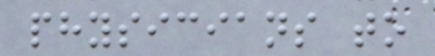physicians to
